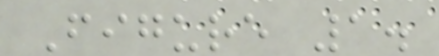Figure 1.
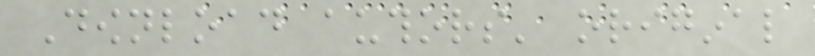Download authors' original
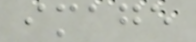image
